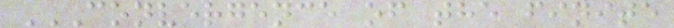CONVERGENCE OF THE FINITE
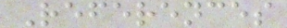References
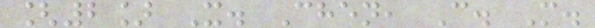[2] X. Chen, C. M.
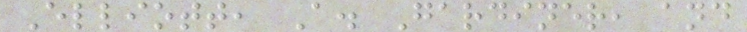Elliott, A. Gardiner, and
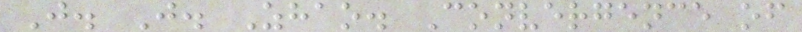J. J. Zhao. Convergence of
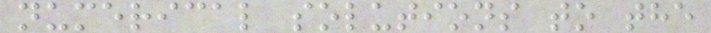numerical solutions to the
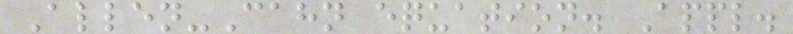Allen-Cahn equation. Appl.
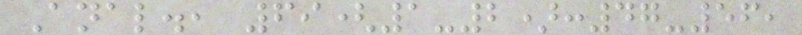Anal., 69(1-2):47-56,
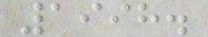1998.
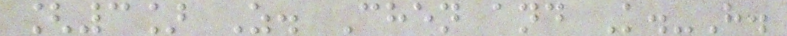[3] Z. Chen and K.-H.
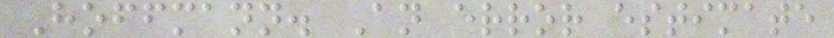Hoffmann. An error estimate
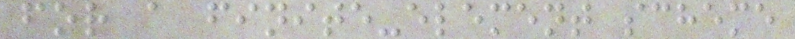for a finite-element scheme
